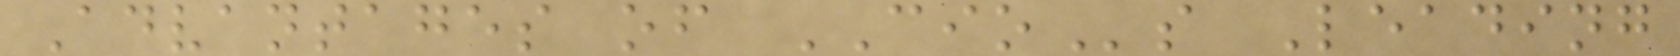Advantages of CIOs Leading
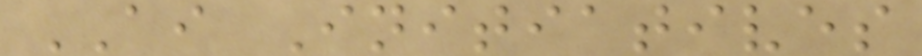AI Initiatives
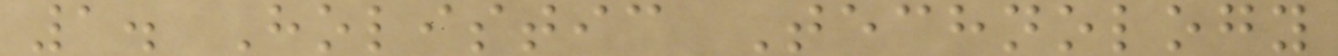1. Holistic Technology
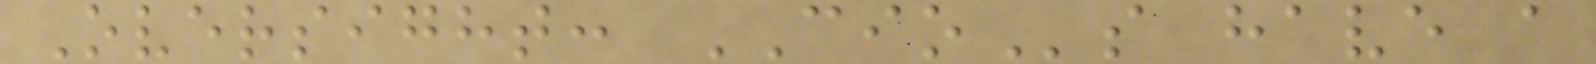Oversight: CIOs have a
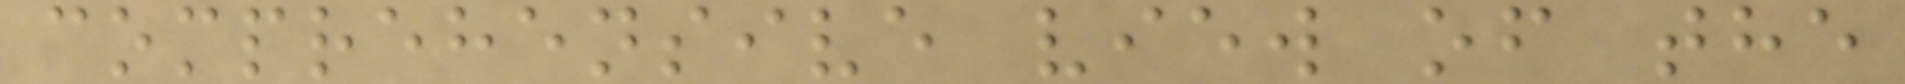comprehensive view of the
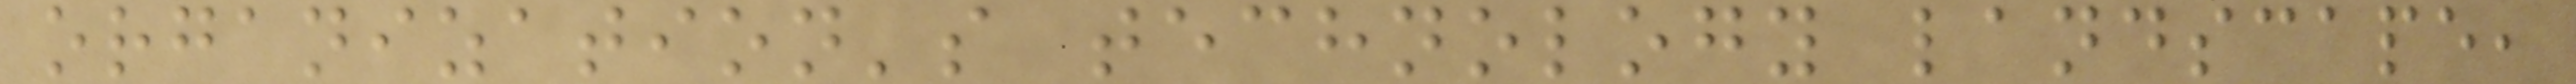organization's technology landscape,
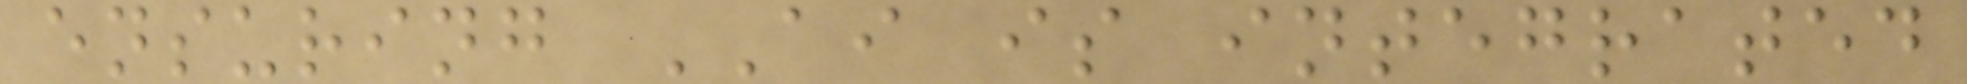ensuring AI is integrated
